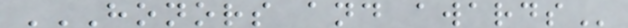HONORS AND AWARDS
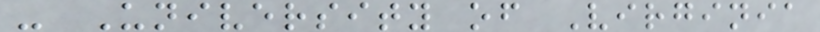- University of Virginia
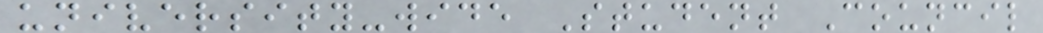university-wide Student Council
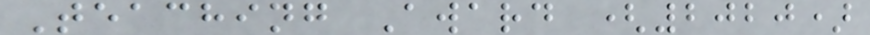Teaching Award (2020)
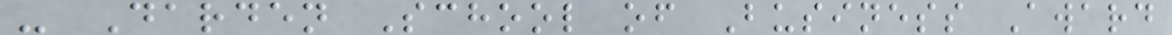- Darden School of Business Award
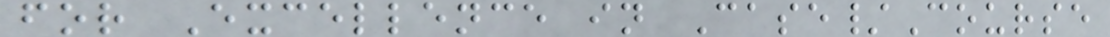for Excellence in Case/Course
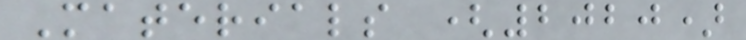Materials (2020)
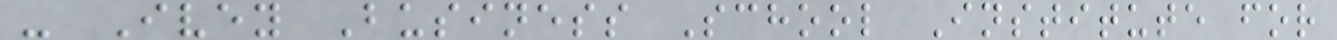- Ivey Business School Institute for
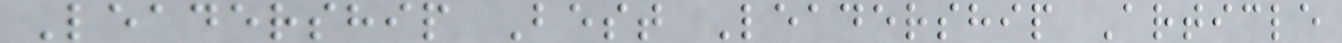Leadership Best Leadership Article
